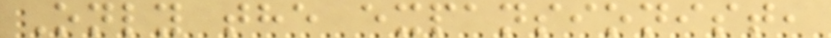Only the expansionist,
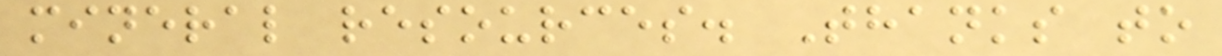mineral resources. Thanks to
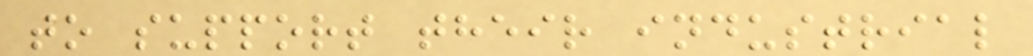to support their industrial
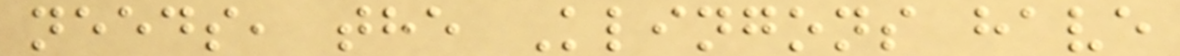needs, the Klingons have
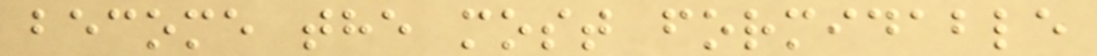become the most formidable
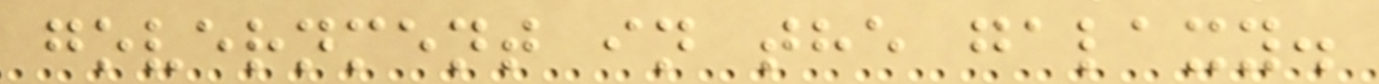government in the galaxy.
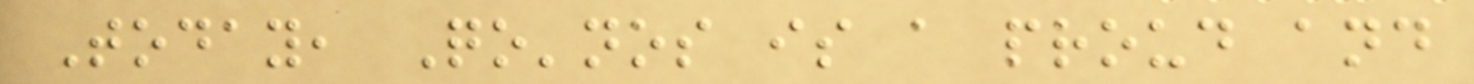Today, Qo'nos is a proud and
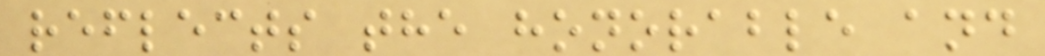reflects the honorable and
